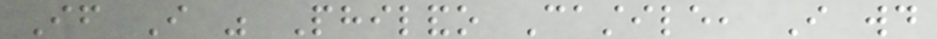If I was Philando Castile, I would
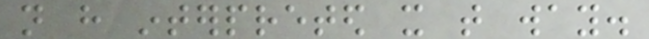not have interpreted it that way.
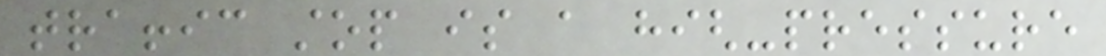traffic stop is a high-pressure
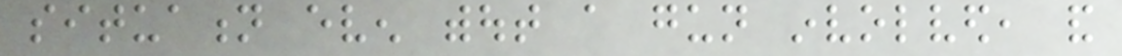situation even without a gun involved, and
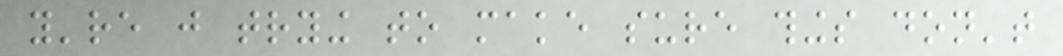you're just trying to make sure things don't
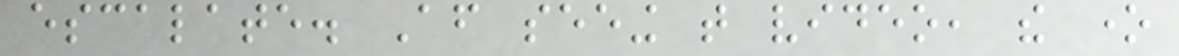escalate. After seeing that video, the one
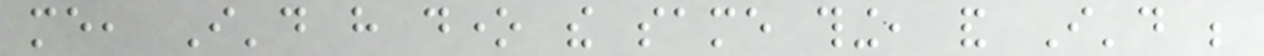me, I'd have done the same thing, and I'd be
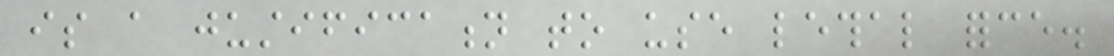is a justification to use lethal force.
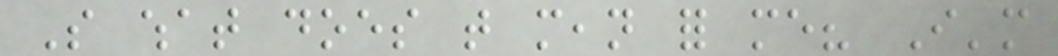So what does that mean for me? I'm
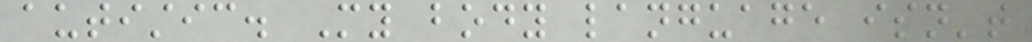autistic. My body language isn't
